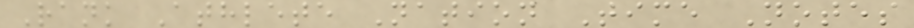Rank Athlete Nation Time Notes
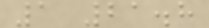1 21.8
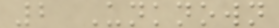2 Unknown
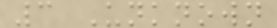3 Unknown
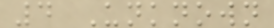4 Unknown
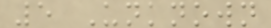5 Unknown
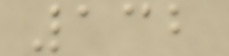132
